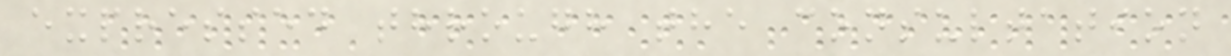expressed through the consultation
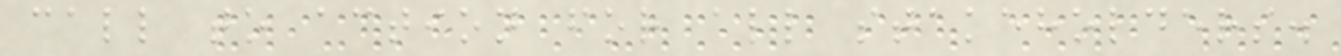call to action for all stakeholders.
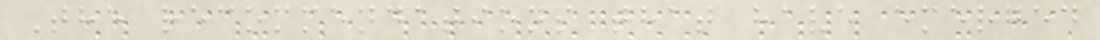The recommendations that have emerged
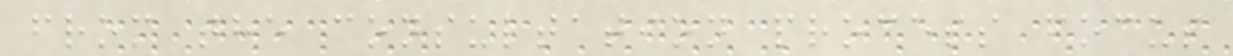from the consultation process focus
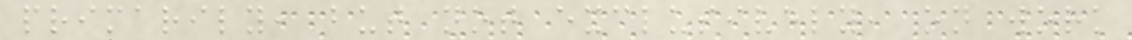primarily, but not exclusively, on work
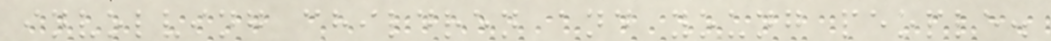involving children and young people.
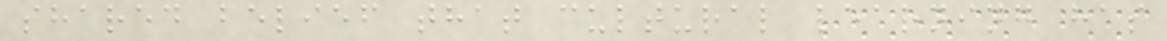shared belief that cultural learning has
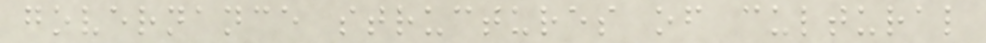governance structures of cultural
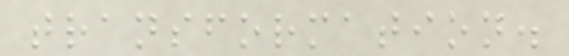transformation.
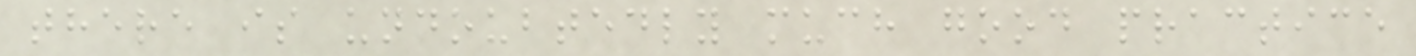there is undoubtedly much good practice
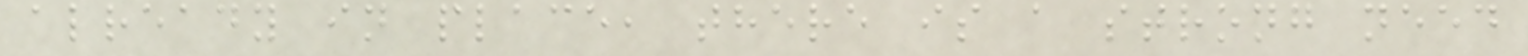already in place, there is a strong need
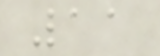11
